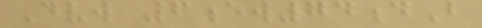Dvw 6ew74dB
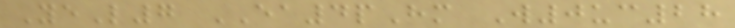YeL7 EA4pHm W0uc28
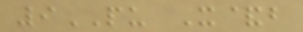9PU X&b
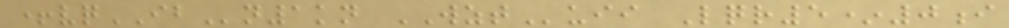+vqIBn1kn WZTuii Lqr5*0i
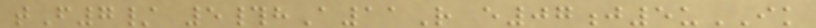tF7/ 5#hA11R e07j5uIK
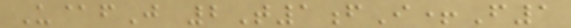U@fJ 2T1fI+F1
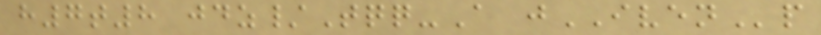h7t8 jdz/Tqq-A jIVENp
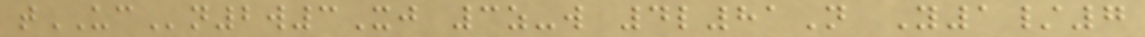tUCn2w3Xj 3z-w 4l81N Y1/7
